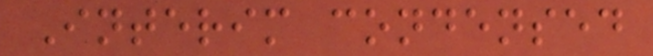Interim condensed
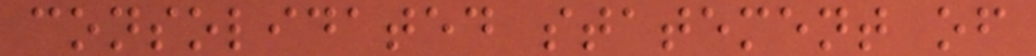consolidated statement of
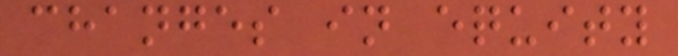changes in equity
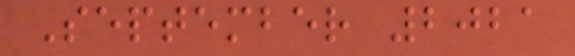September 2021
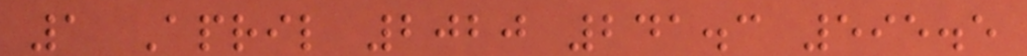1 April 2020 241.3 595.5
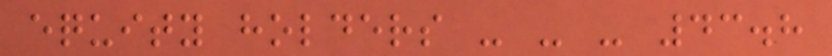equity holders - - - 43.8
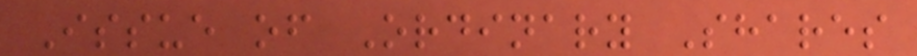Issue of Ordinary Shares
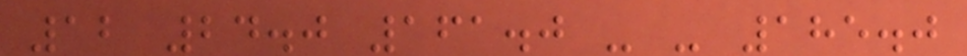12 24.0 161.0 - - 185.0
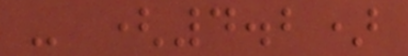- (4.2)
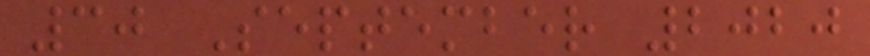30 September 2020
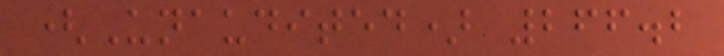(Unaudited) 266.2
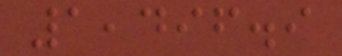1,496.9
